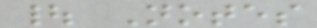| Notes
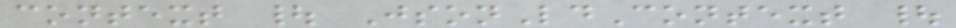context | JsonLdContext |
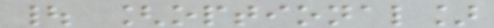| [optional]
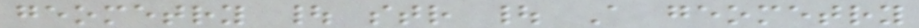geometry | str | A geometry
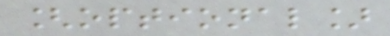[optional]
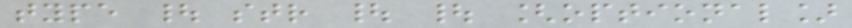type | str | | [optional]
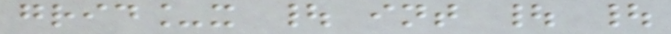grid_x | int | |
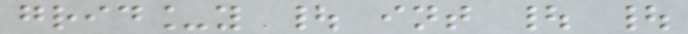grid_y | int | |
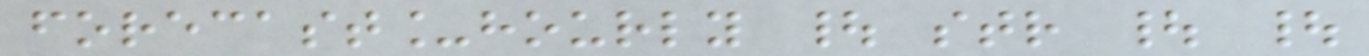forecast_hourly | str | |
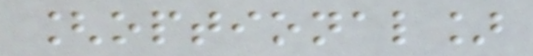[optional]
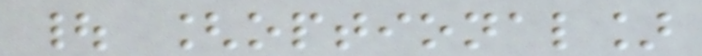| [optional]
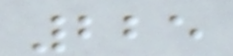225
